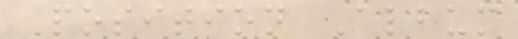Position Album
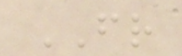FR
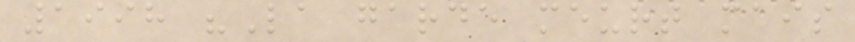1998 "La garde meurt mais
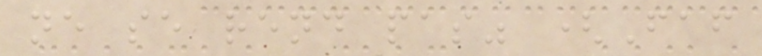ne se rend pas" (Faf
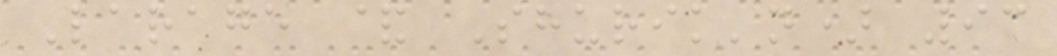Larage & Shurik'n) 93
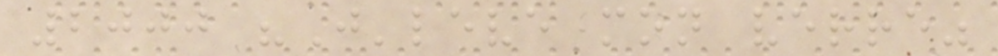2000 "J'leve mon verre"
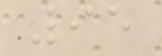95
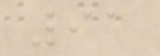91
